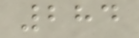284
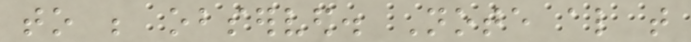to be observed. Note also that
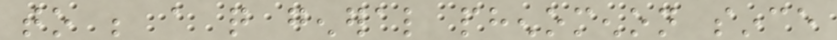to be a quite general phenomenon since
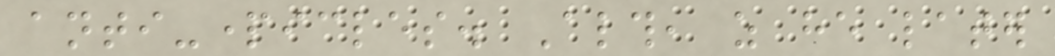anti-particles. Although, as he later
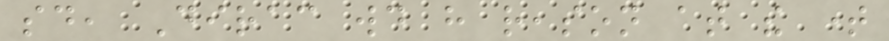said, Dirac would have reason at the time
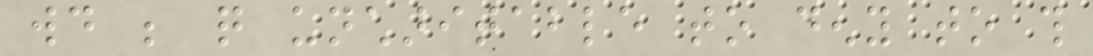would be quite uncharitable to deny to this
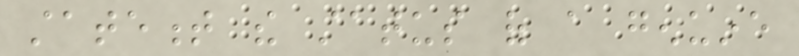statement the status of a genuine
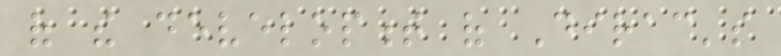of the development of Dirac's
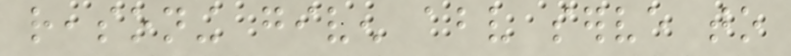reasoning given above serve to
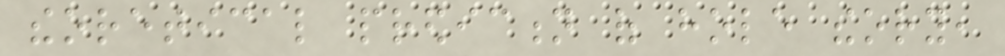theoretical prediction of hole theory,
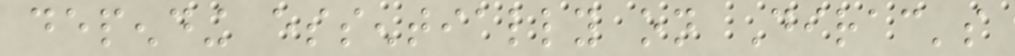depending essentially on Dirac's
